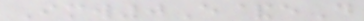Imw0E&eD
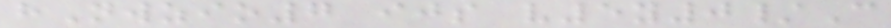hNwzio7 ijs v5y0/C
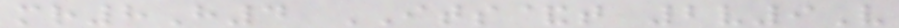mr8H4 ITS&t 2v9V
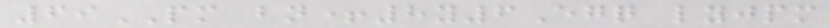69PM bn+8y6Egq lyjpm
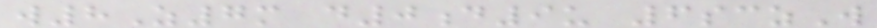w8Z7m d0d9u 6sczW
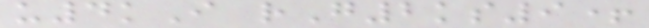u4kI rG2ks9+
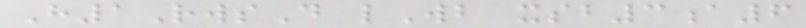H1RwsD lWb xsb3a6
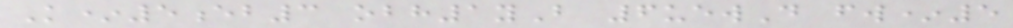K*5eb3 obh1yB 6uewD fw*5
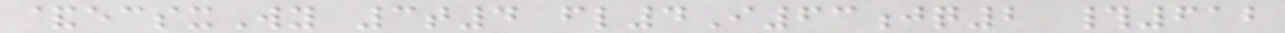&ecsxWy 3t4 fl4I63jq2 #612
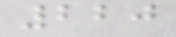220
